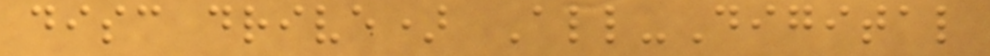disc drive) All-Digital
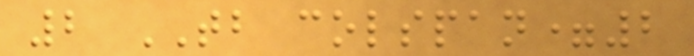2 TB colspan=2
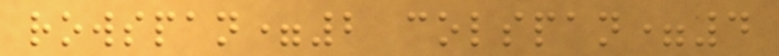rowspan=2 colspan=4
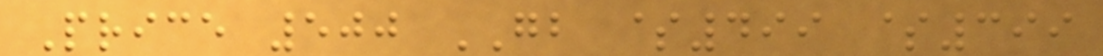Price 500 GB $499 $399
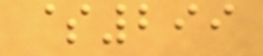$299
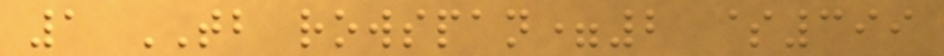1 TB rowspan=2 $399
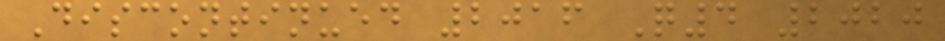Discontinued 2016 Q4 2020
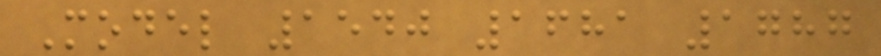Model 1540 1681 1787
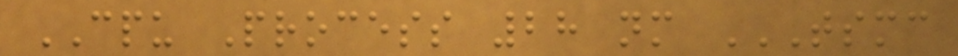CPU Process 28 nm TSMC
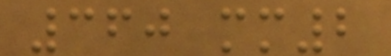360 mm2
